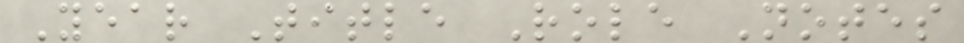Year Title Role Notes
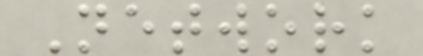Network
